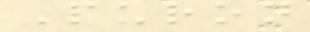Puron
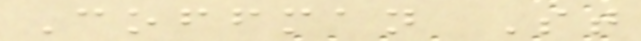Coffman St
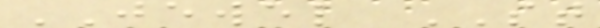JEWEL ST
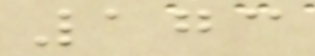173
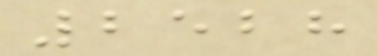2528
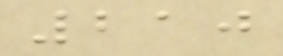210
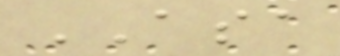ASA
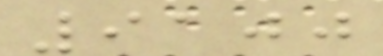9100
